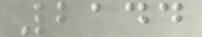2144
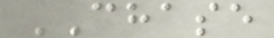CHASE
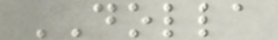DOLLA
